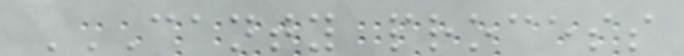CANTY PROCESS
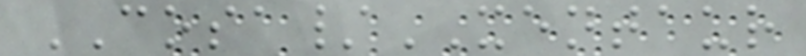COSA/XENTAUR
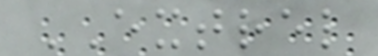EXTREL
